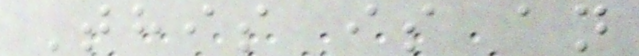This is an
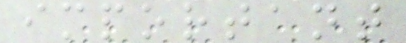important
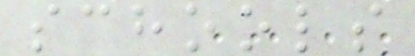schools
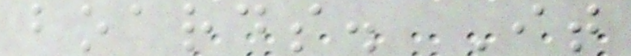boards. It
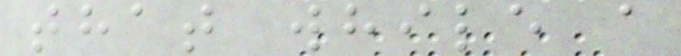that while a
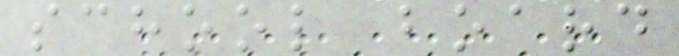school board
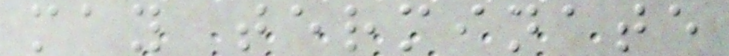may terminate
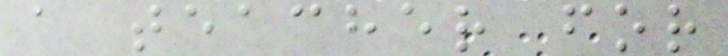a teacher for
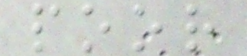poor
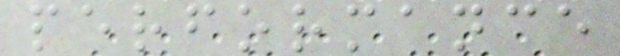performance
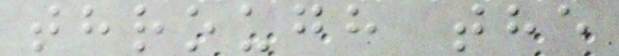through the
